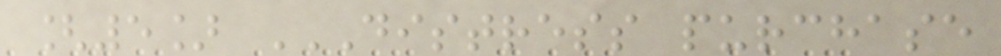[5] DISTRESS PURCHASE
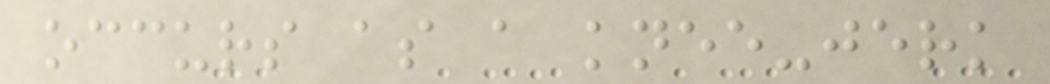occurs as a knee-jerk
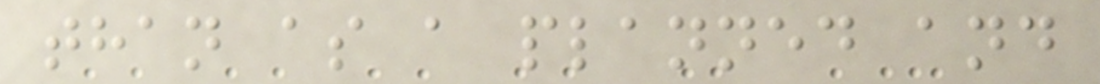than as a planned and
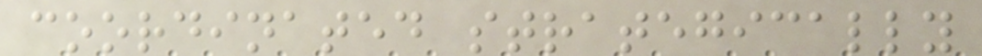coordinated strategically
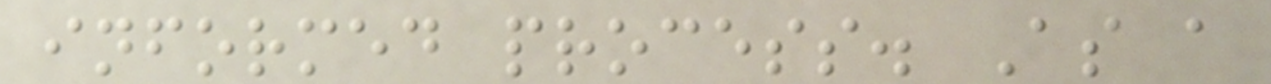informed process. As a
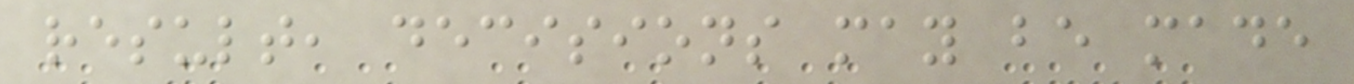result, decisions may be made
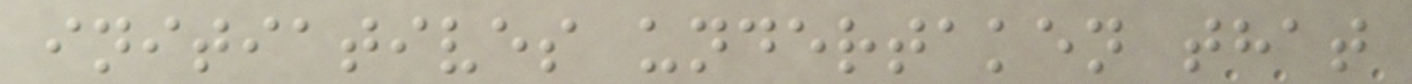initiatives undertaken that
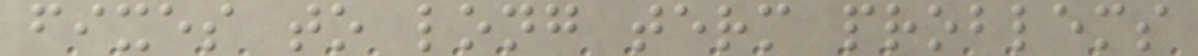fixes to long term problems
